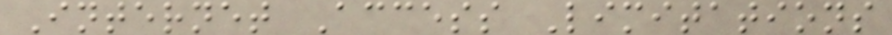Internet Access Limitations
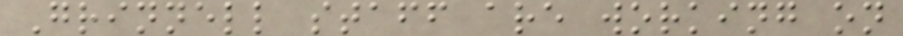Grinnell staff are working on
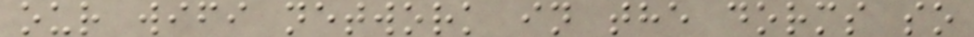our wifi network in the dorms so
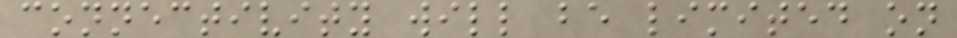connectivity will be limited on
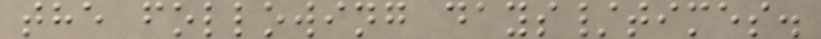the following days/times.
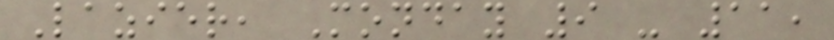Lazier, Monday 9 - 11,
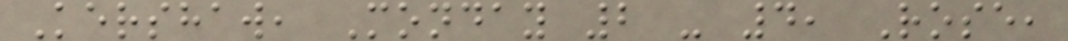Kershaw, Monday 2 - 4, Rose,
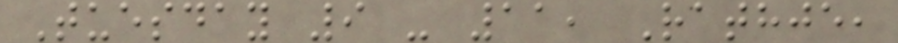Tuesday 9 - 11, Rathje,
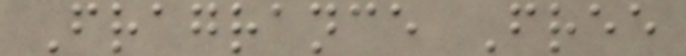Fragrance Free
